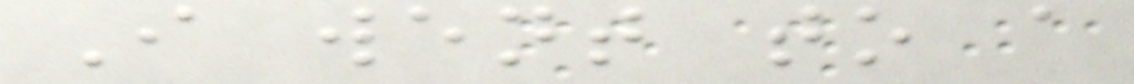I went to a
